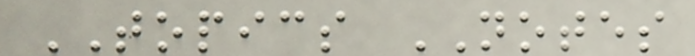TOPICS NOTES
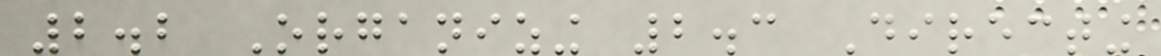2.2 Organizing 2.3 Directing
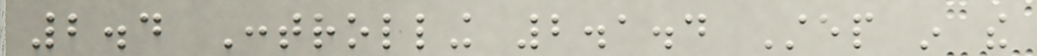2.4 Controlling 2.1.4 Step in the
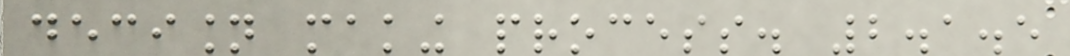decision making process. 2.1.5
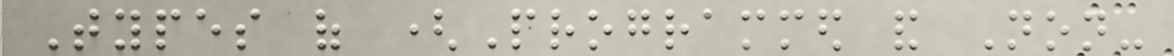Types of (Programmed and Non-
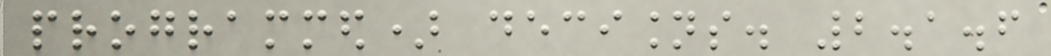programmed) decisions. 2.1.6
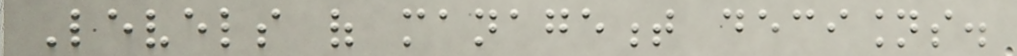Levels of management decisions.
